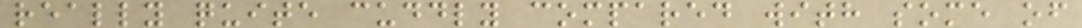really quite cuddly compared with some of
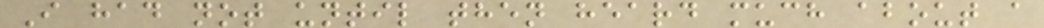I had not until then heard much about a
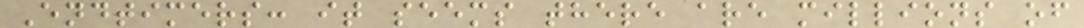Endtimers: it seems there are millions of
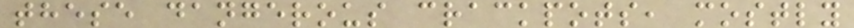these dangerous crackpots, mostly
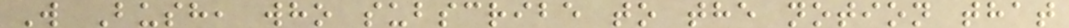W Bush, who subscribe to the notion that
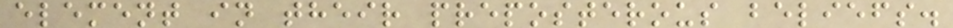element in their preposterous beliefs.
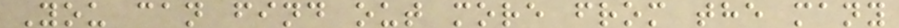You can find out more from the many
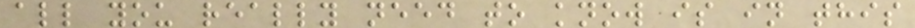all you really need to know is in this
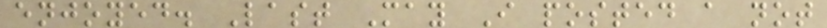enjoyed. Last May I posted a not
